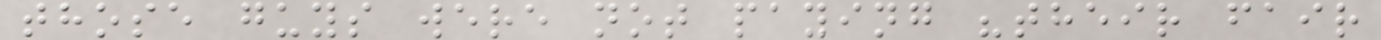those guys were not paying "their fair
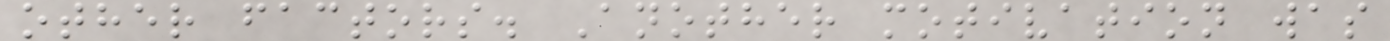other factors. Another motivation was
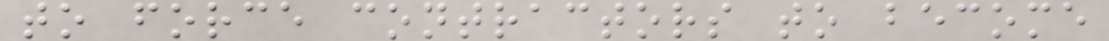to force contractors to become
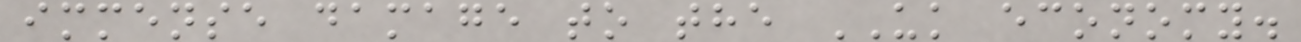immense damage to the UK economy.
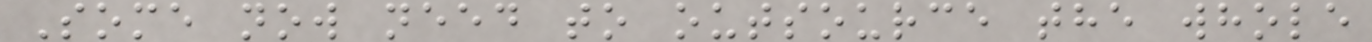Some now need to outsource the whole
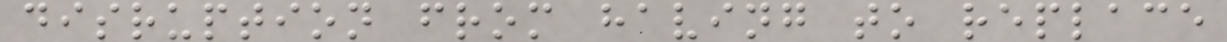disruption from having to replace
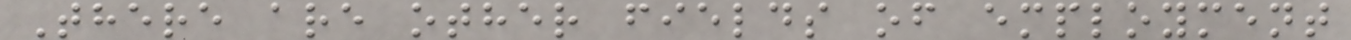There are other fields of employment
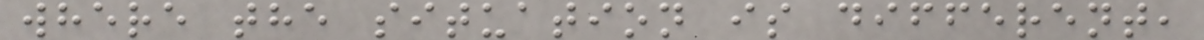where the situation is different,
